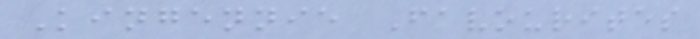Kingennie Favourites
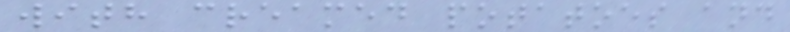with creamed potatoes and
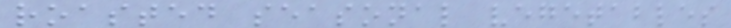roasted seasonal vegetables
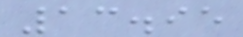13.95
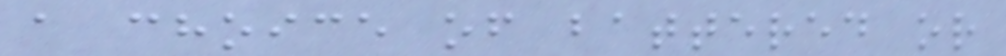a choice of battered or
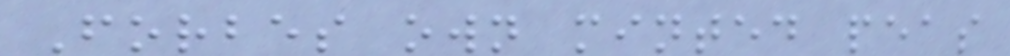Forbes own minted peas
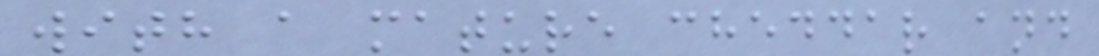with a mature cheddar and
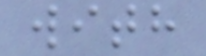with
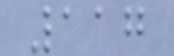117
